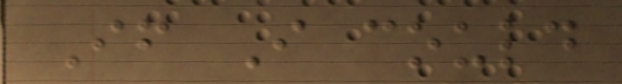If I could
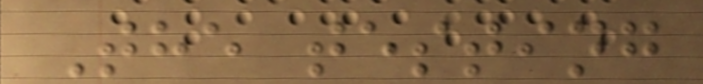The testing
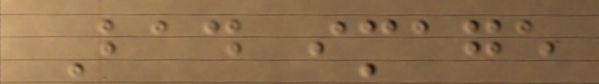Bad image
